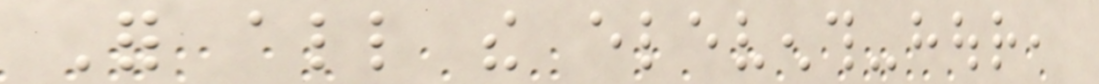For all the eleventh-hour,
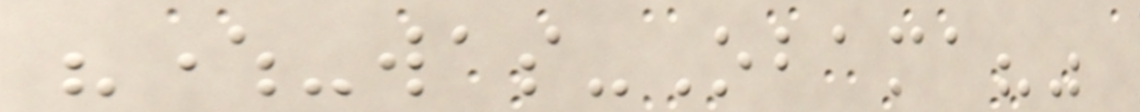"where-was-Obama?"
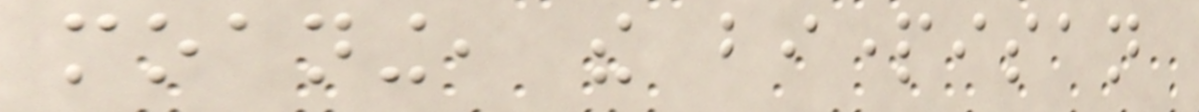moaning, the bipartisan
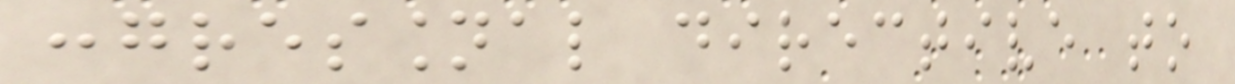congressional directive to
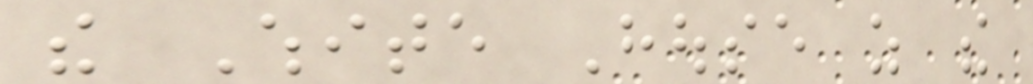the White House as the
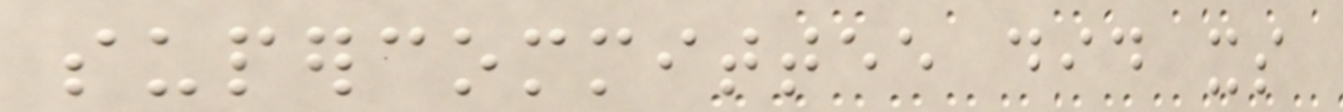supercommittee did its
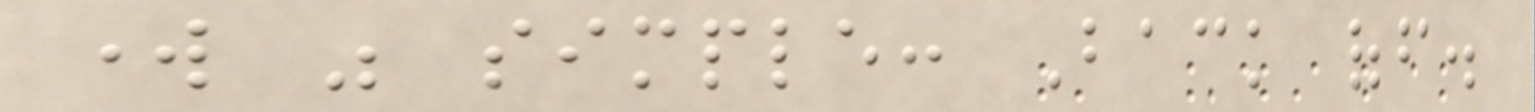work was simple: Back off.
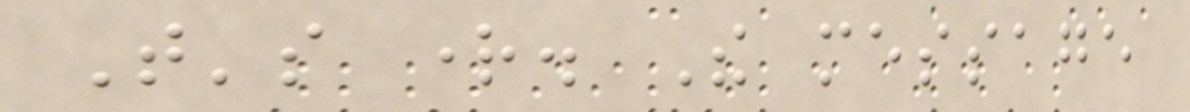That's right. The message
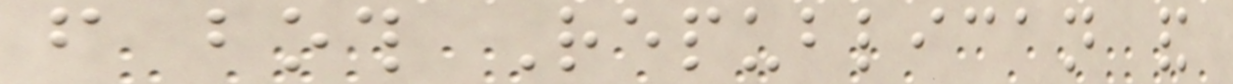from both Republican and
